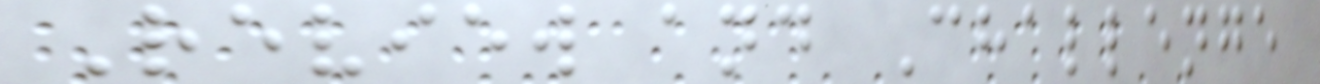Review and Challenge
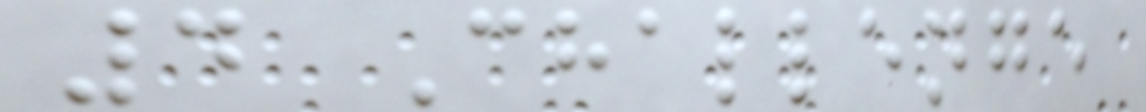4 Challenge
